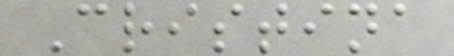Cristina
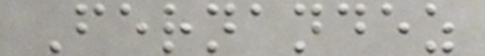Fernandez
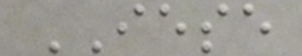IESE
